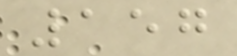157
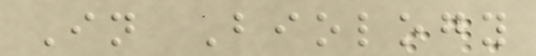In Biology
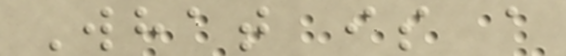What is a
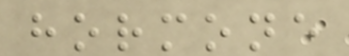hormone
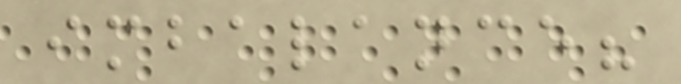imbalance?
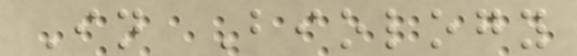In Biology
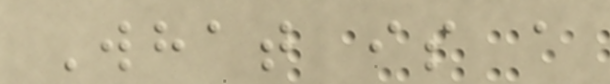What is a
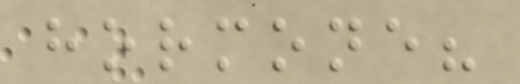hormone?
